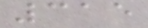315
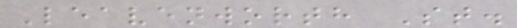Leavenworth St.
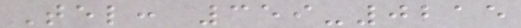Tel: 359-0215
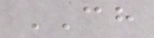CH
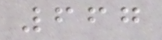667
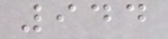944
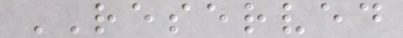RESERVED
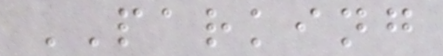PARKING
